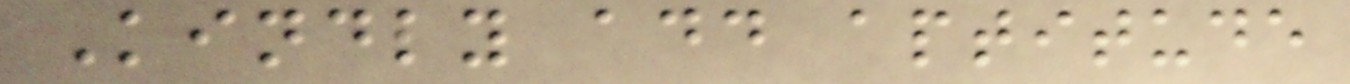Kindly add aptitude
